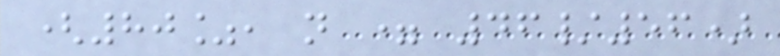(80%, n = 46/56)
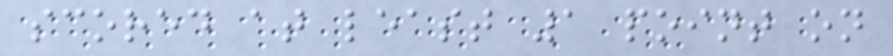scored at least 1 point on
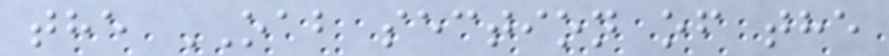the OAB section of the
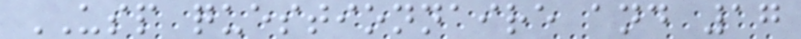USP questionnaire and 17
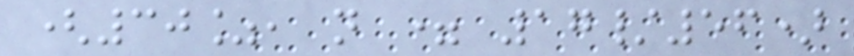(30%, n = 17/56)
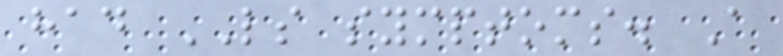had LS symptoms. A
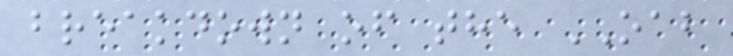breakdown of the OAB
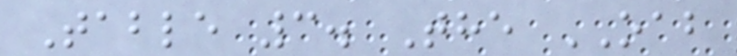Table 3. The OAB
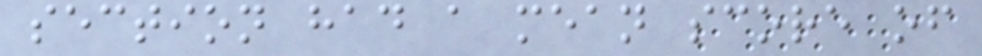section had a mean score of
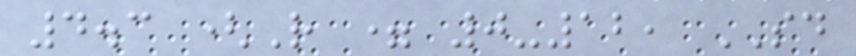4.3 (R = 0-12, SD
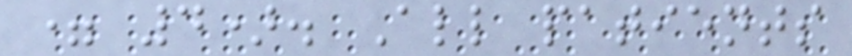= 4). All patients
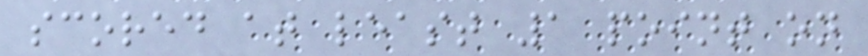scored at least 1 point on
